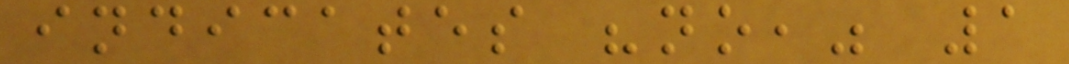indicates "no," 1
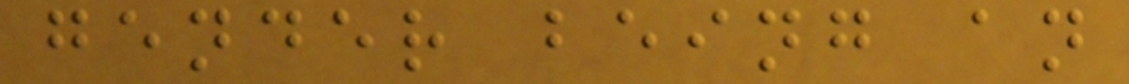gender being an
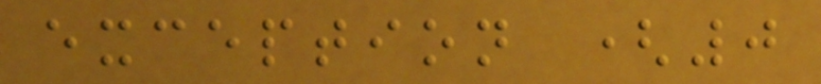exception (0
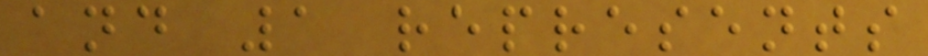and 1 represents
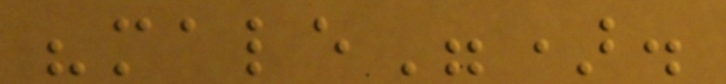"male").
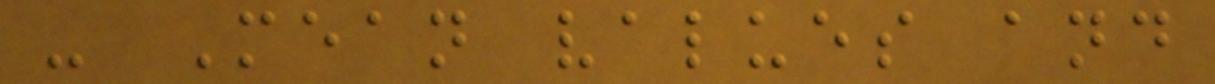- Mean values and
